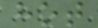hot
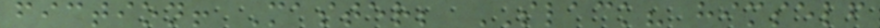fiction! Master; SLACK? himself
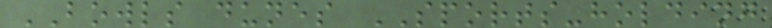BOWLS dunes SPORTS-holding
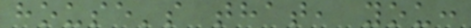house's that, you:
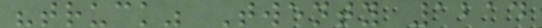"truck" Twenty 1214
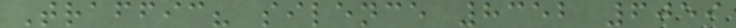Traffic? silence 8352 6059
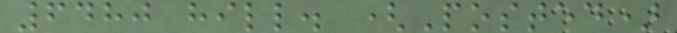6480 hill. (Posted)
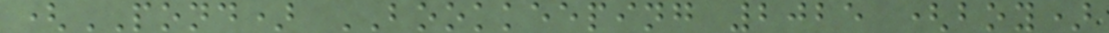(POND) BOOKKEEPING 2025 (boy)
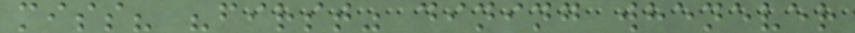miss? "first" dining whenever
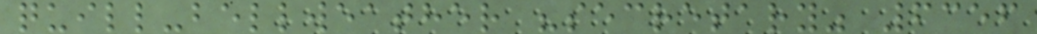quill-bellweather "secretary" 6356
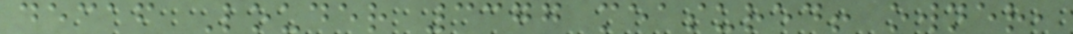decaf Louder 3377 measured! owner,
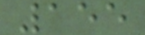155
